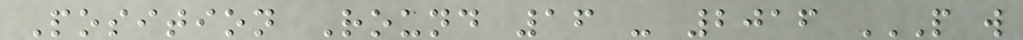Position Round 16 - 2016 P W
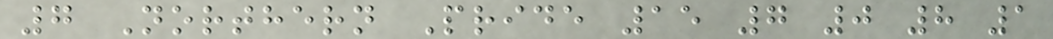7 Northern Pride 15 7 0 8 1
